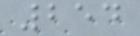254
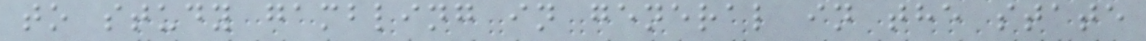to study gambling in general in the state
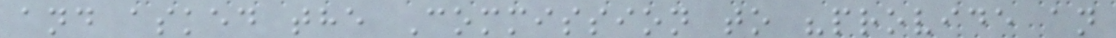and asked the Commission to "provide an
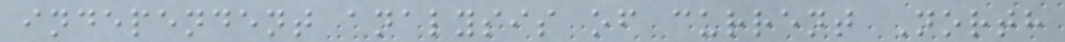independent analysis of current North
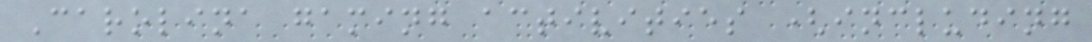Carolina gaming activities (including
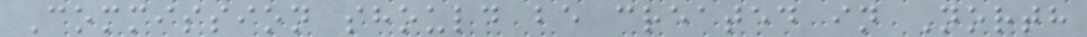Commission should be created in North
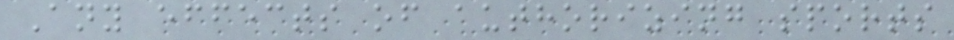Any effects of authorizing sports
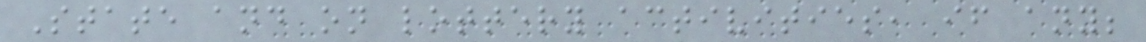State and on lottery activities, if any;
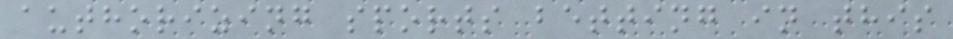authorizing sports betting in this
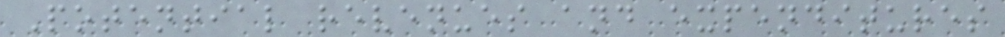Potential revenues and expenditures
